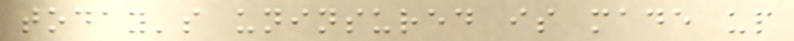today's uninsured is made up
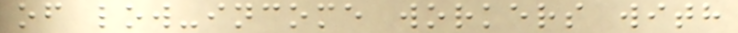of low-income workers with
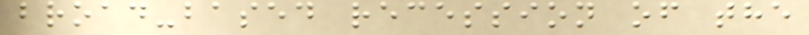broad-based recession of the
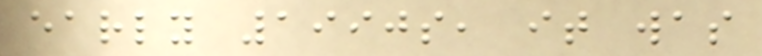early 1990s, it was
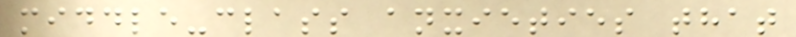middle-class anxieties that
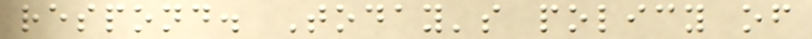respond. Today's policy of
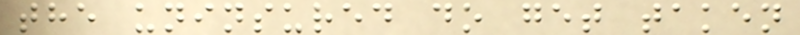the uninsured do get taken
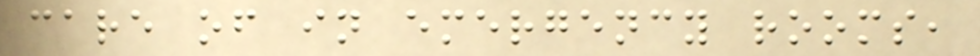care of in emergency rooms,
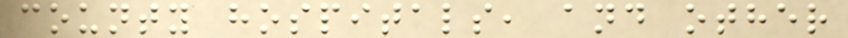county hospitals, and other
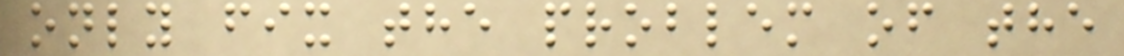only fix the problem of the
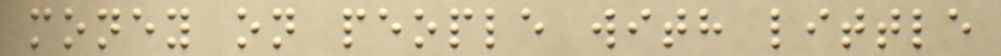money on people with little
